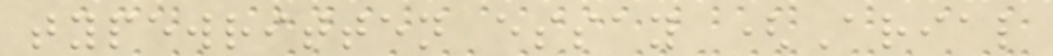typewritten essay (Arial
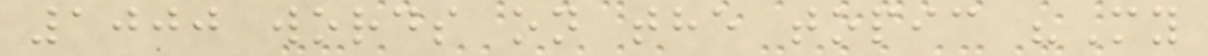1000 words on the topic "My
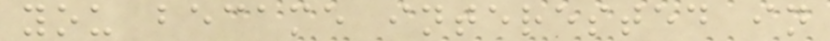you became interested in
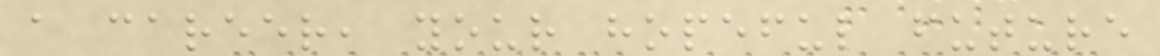a career, your hopeful future
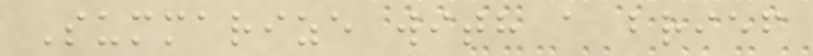Summarize with a brief
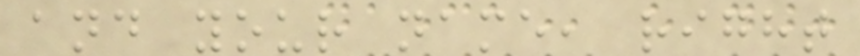and your name, right
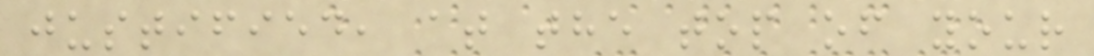justified, at the top of your
